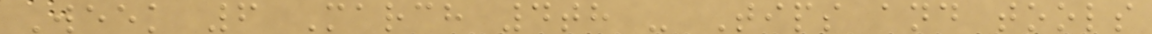Week 6 March 4th - Tips and tools
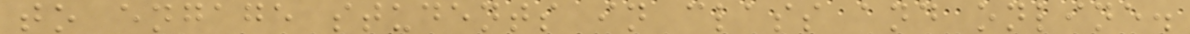to engage students in class and online.
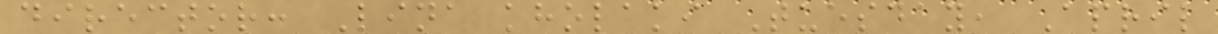director: Lina kholaki Tuesday, April
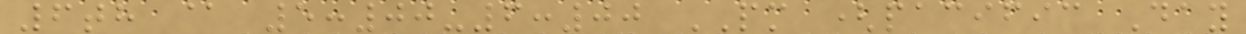6th @ 5:00-6:00 PM (pacific Day
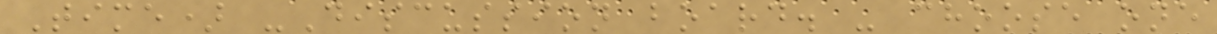Time) -Discussion board. - choose one
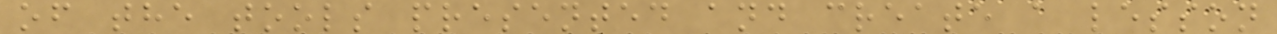of the tools presented and create a lesson
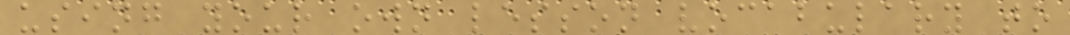using your own lesson vocabulary to
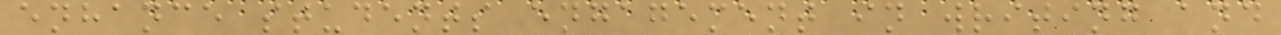enhance students engagement in writing and
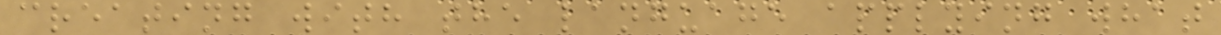creating with the language applying what
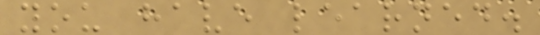you have learned.
